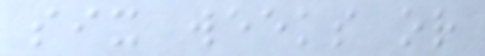six weeks or
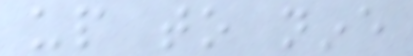up to nine
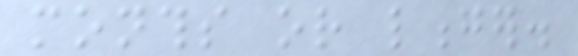months or longer.
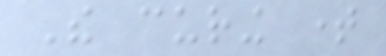The curing time
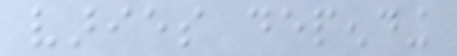varies depending
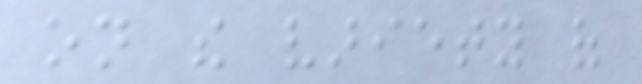on the variety of
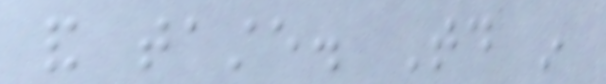and taste. Today in
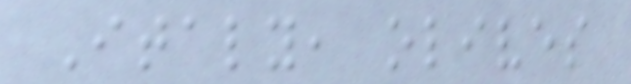Italy, olives
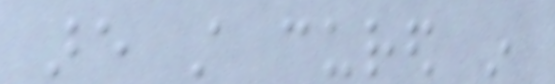are still cured in
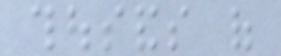thousands of
